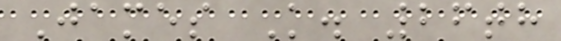James K. 26th
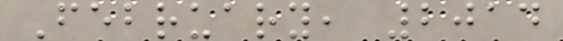February, 2014
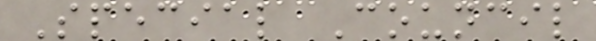Special Council
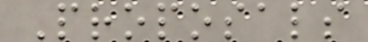Proposals
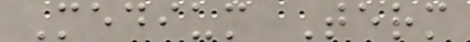Medium Term
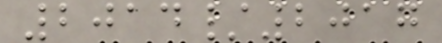2014/2017
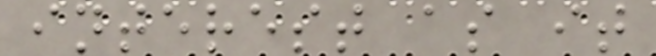interest as it
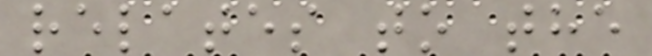relates to the
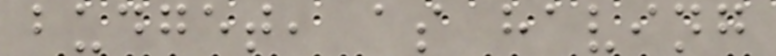budget, as having
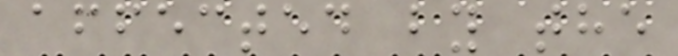affected by the
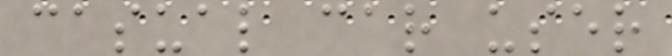casual car user
